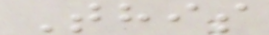This
